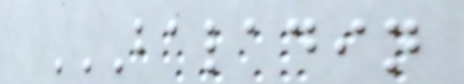BALADIN
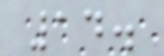14.
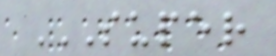SUPER
